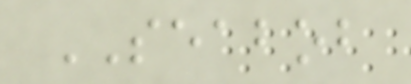SEABOB
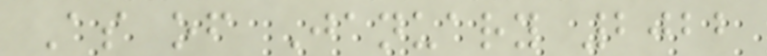As of January 2022
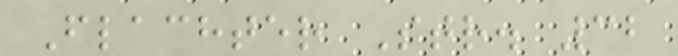Flachter Str. 32
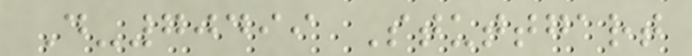D-70499 Stuttgart
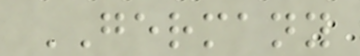GERMANY
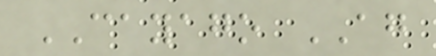CAYAGO AG
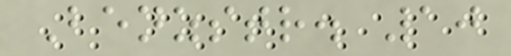Benzstr. 10
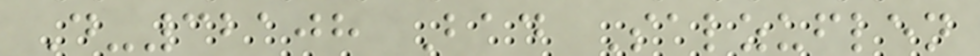D-32108 Bad Salzuflen
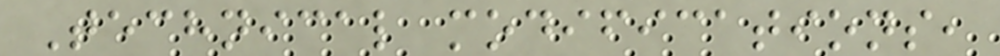Technical modifications,
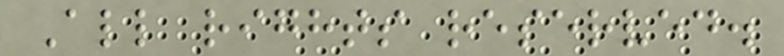All rights reserved.
